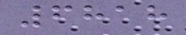6818
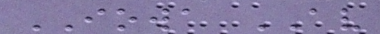IOWA AV
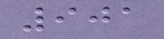901
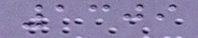1309
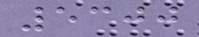5300
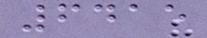6415
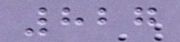827
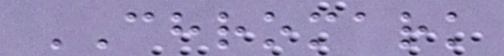CHROMARK
